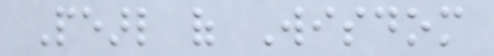Pearl of Wisdom
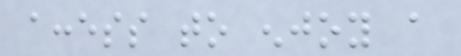access to enjoy a
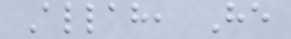Allah, He
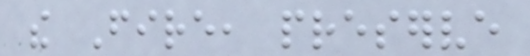the Fire, preserve
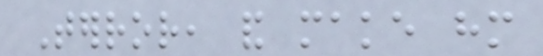Terror, and make him
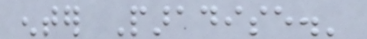enter Paradise.'
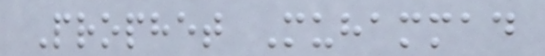Prophet Muhammad
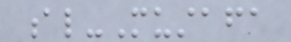al-Mustafa
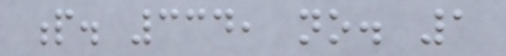p. 334, no. 1
